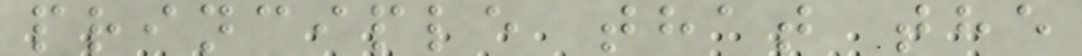principle that the
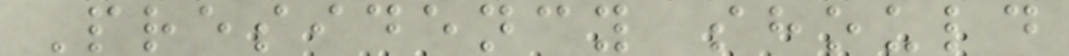Presidency should
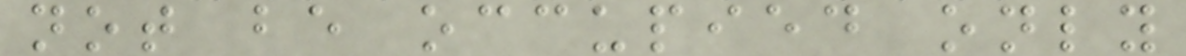not be occupied only
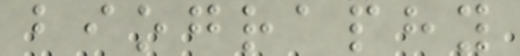biography
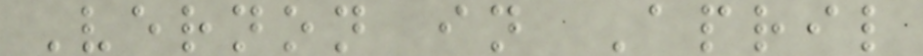Vernon in April
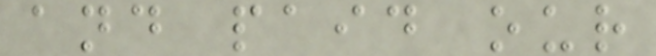and paid our
